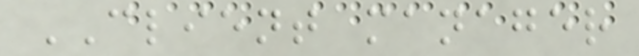CLIENT manager
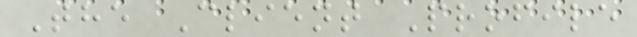The Client Profile
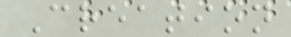Creation
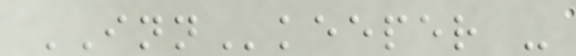INNkeeper -
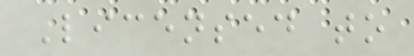Licensed to
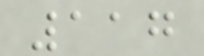117
